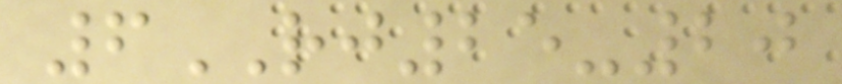6RJ25-20
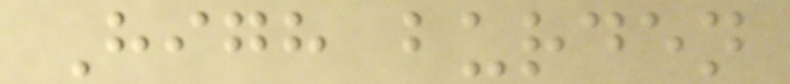High burden
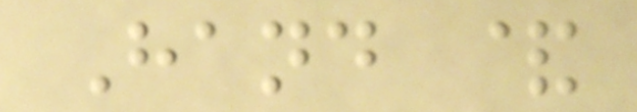Hand &
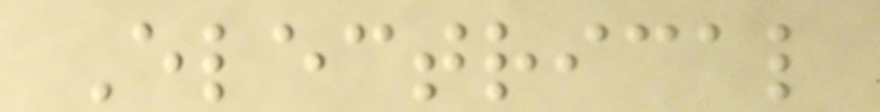Electrical
